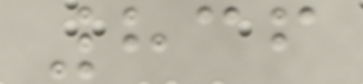836
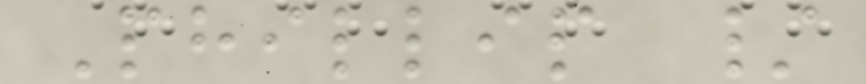Phillip /
